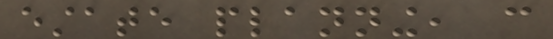estate planning, can
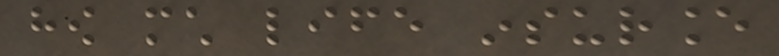how much life insurance
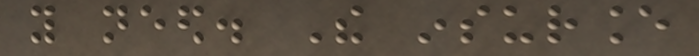you need. The insurance
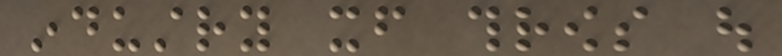industry itself throws out
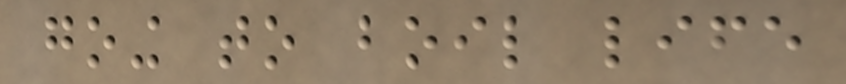going to boil life
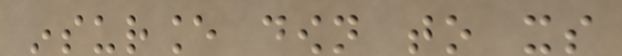insurance down to its
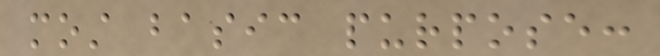most basic purpose:
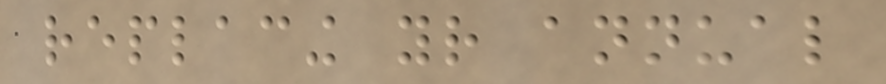replacing your annual
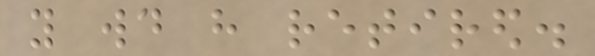you would have retired.
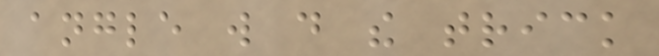angle will do the trick
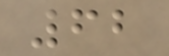62
